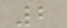2
